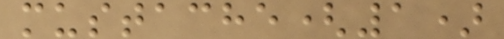mustache(1)
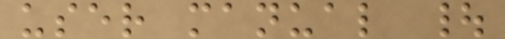user manual |
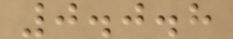0.0.8
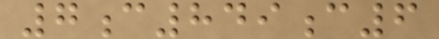7c849c6
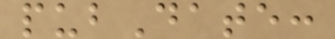pubDate:
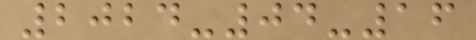2024-04-16
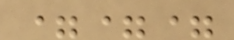===
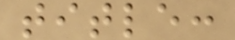title:
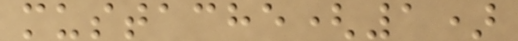mustache(1)
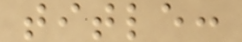title:
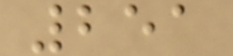251
